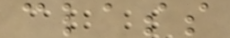class
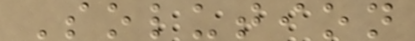Solution
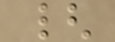{
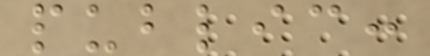public:
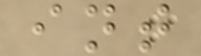int
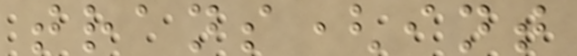trans(int
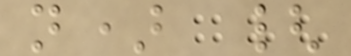n) {
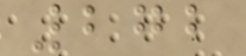272
